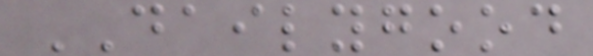DAILYGOOD
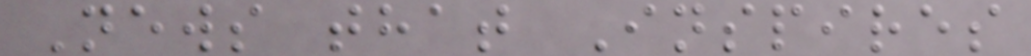News that Inspires
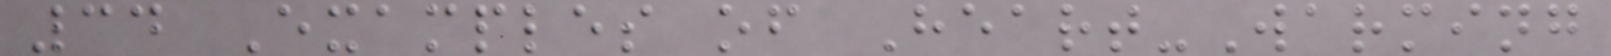34 Examples of Heart-Warming
